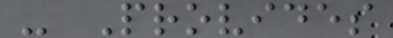- Provides
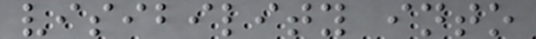visibility into
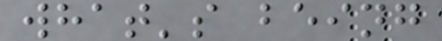what's being
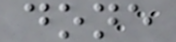done
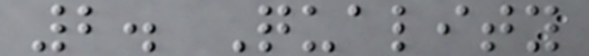2. Quality
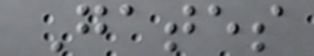Gates
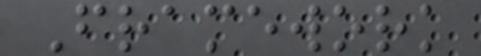Framework
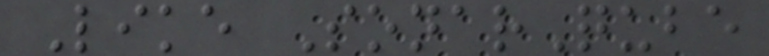Like SonarQube
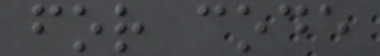for code
